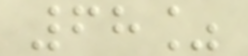68%
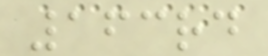163rd
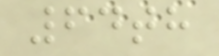64th
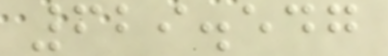629.547
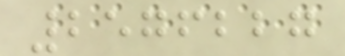2576227
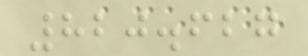820.627
